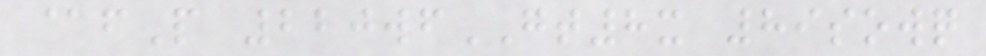@fP 220wfGT8x 89sowq
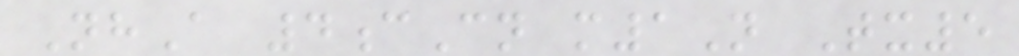NhA 4cCn m1N Tx5
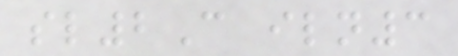sl2C iln3
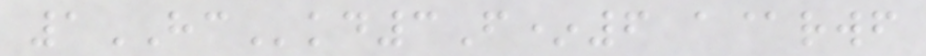1HCkd3F*6 a@rwf
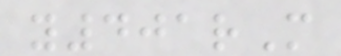y401rM
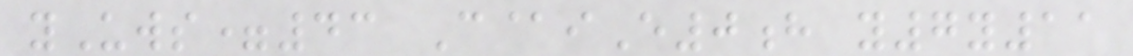yUws=43 C@iE0h y7y11
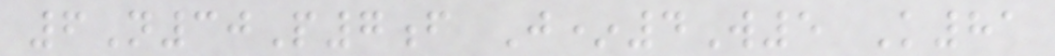6N30P7f J*4W5 K81
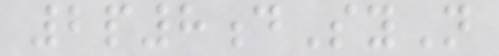2p8dSyN
